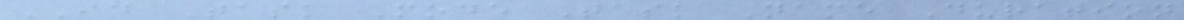ID Task Mode Task Name Duration
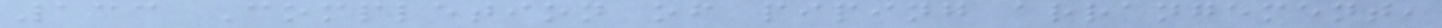133 Completion of piping arrangement,
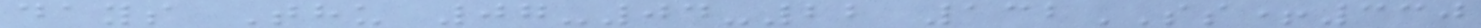days Thu 07-04-22 132SS+330
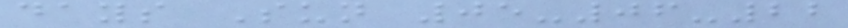days Sun 05-06-22
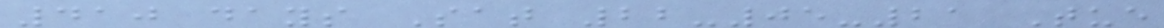410 days Sat 22-05-21 Tue
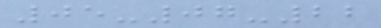05-07-22
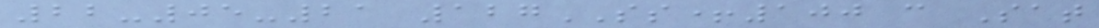22-05-21 127SS+100 c Sat
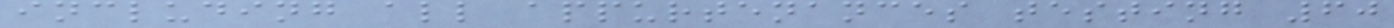including all appurtenances testing 60
